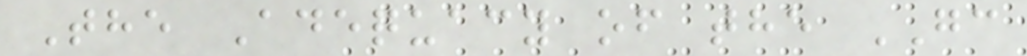The Adequacy of the GC
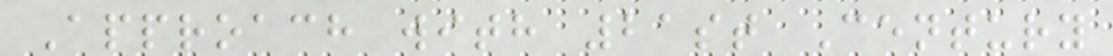Approach with 21st Century
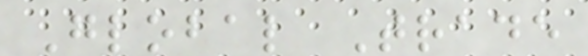Global Trade
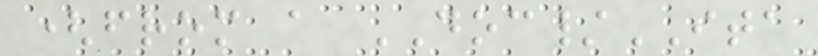(from a DOC/ITA
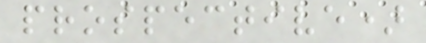prospective)
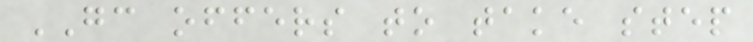GC offers to take step
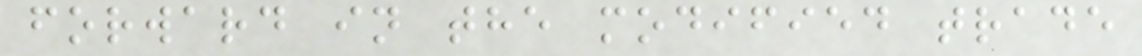forward in the modified trade
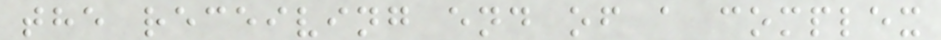the receiving end of a complex
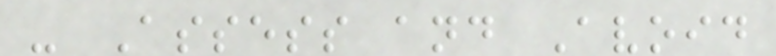- Assess and Avoid
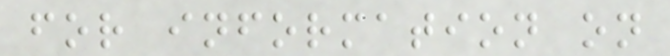for information on
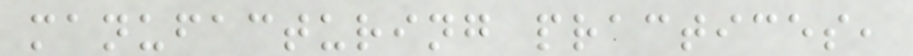manufacturing practices,
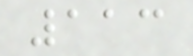113
